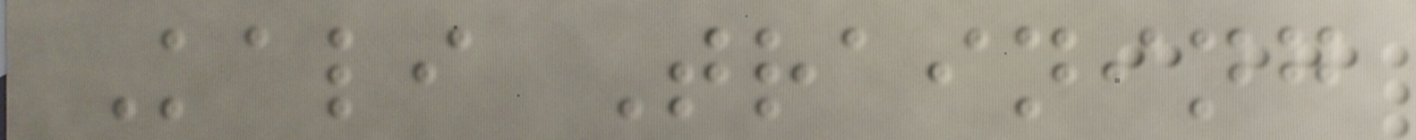Kali Training
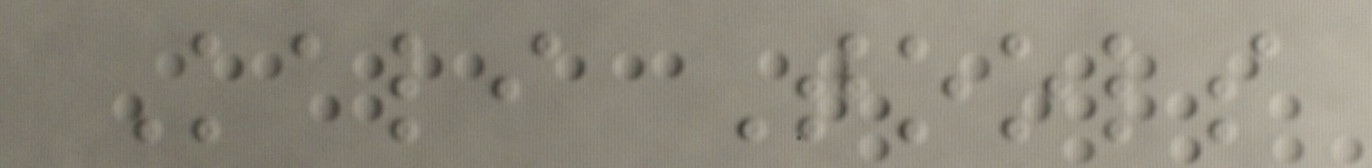Kali Tools
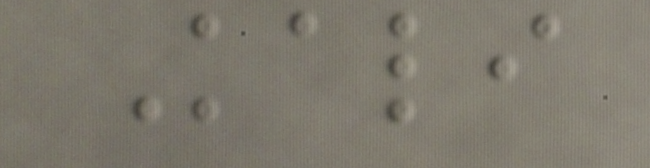Kali
